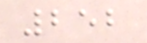252
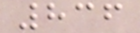836
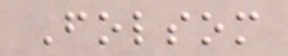Folsom
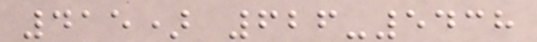415) 626-5438
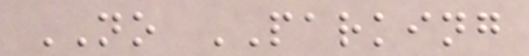NO PARKING
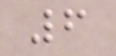6
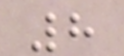8
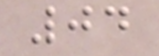04
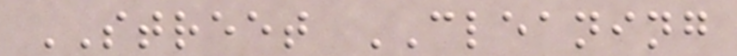STREET CLEANING
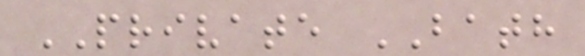PRIVATE BATH
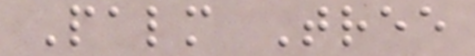Palm Tree
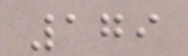179
